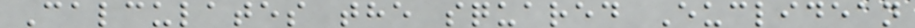Calculates the squared Euclidean
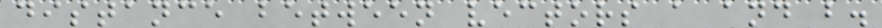distance between vectors a and b.
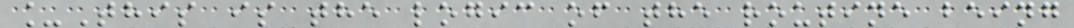_This is the logic of the routine being
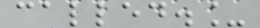called._
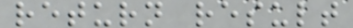return result
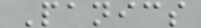Panics
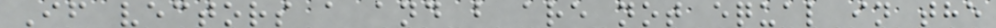If vectors a and b are not equal in the
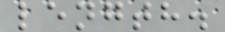length.
